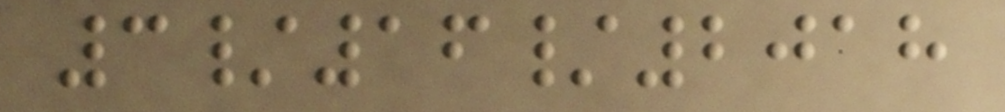3/16/2018
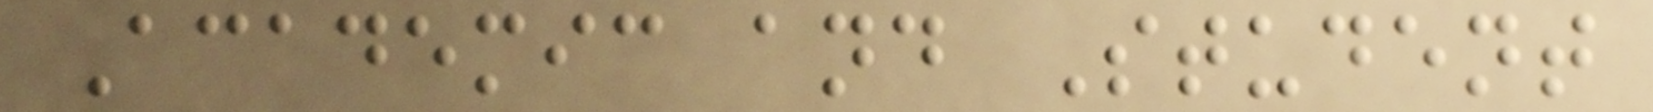Academic and Student
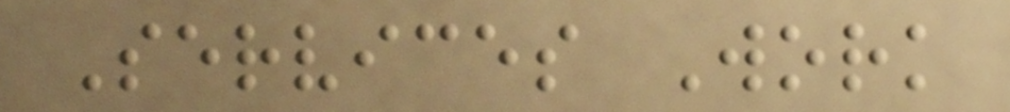Services Work
